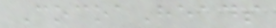CocoaHeads
